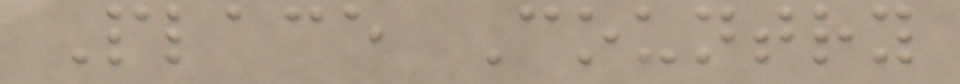Place Country
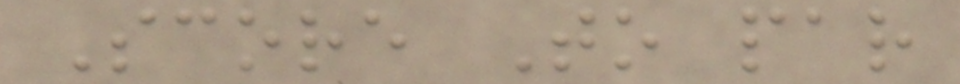Score To par
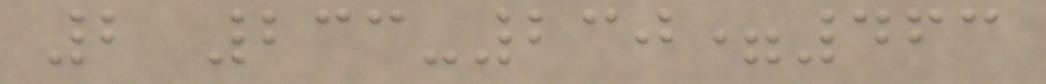2 233-230=463
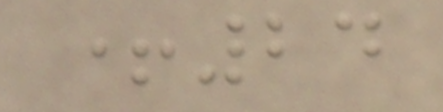+24
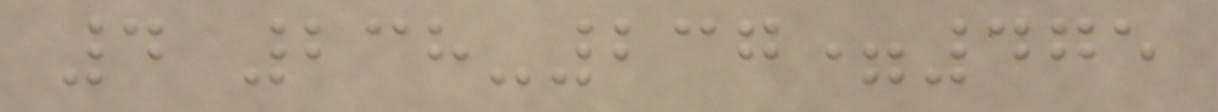4 238-237=475
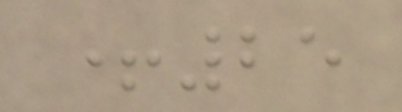+25
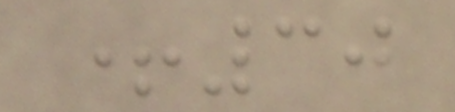+30
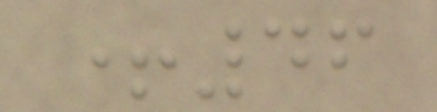+46
